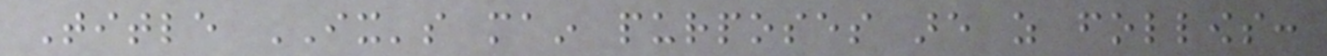Title IX's main purposes are as follows:
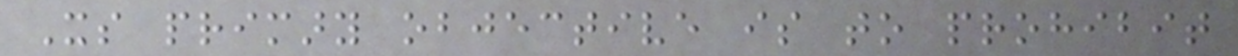Its primary objective is to prohibit
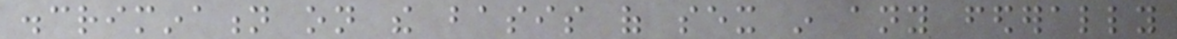discrimination on the basis of sex in any federally
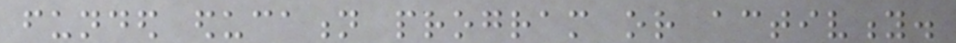funded education program or activity.
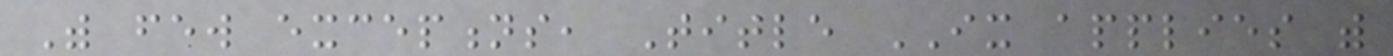With few exceptions, Title IX applies with
